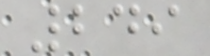249
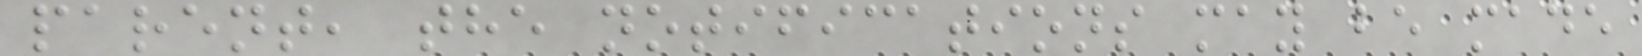parent, the notifications may be made
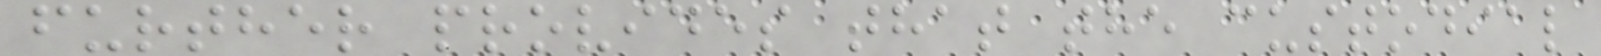further provides that the custodial
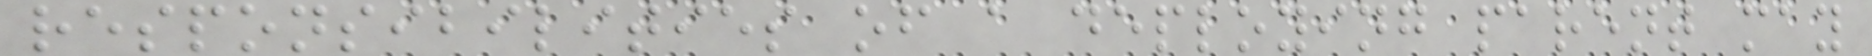responsibilities of a deploying parent may
